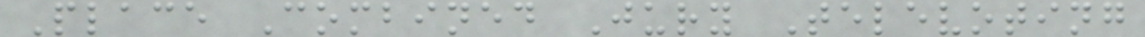Place Combined Jury Televoting
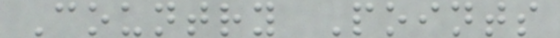Country Points
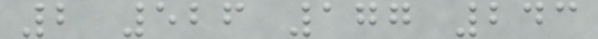2 526 177 243
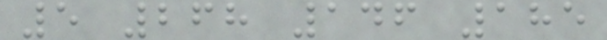5 268 146 185
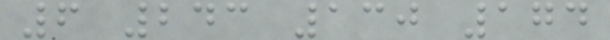6 243 130 174
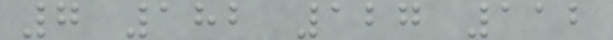7 182 127 112
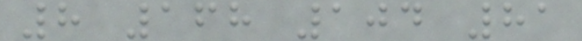8 168 104 81
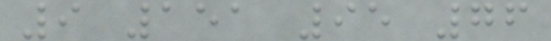9 151 95 76
